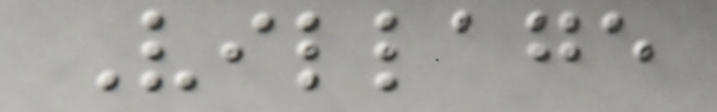Village
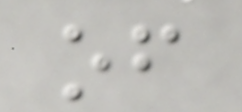of
